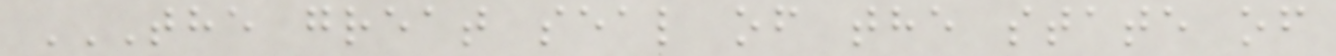THE GREAT SEAL OF THE STATE OF
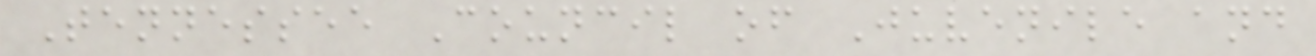Tennessee Council of Juvenile and
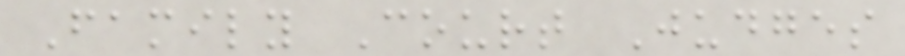Family Court Judges
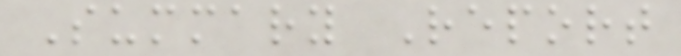Summary Report
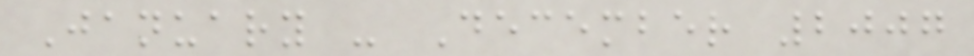January - December 2007
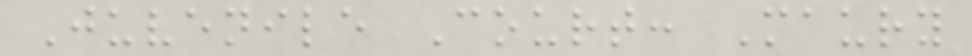Juvenile Court: Maury
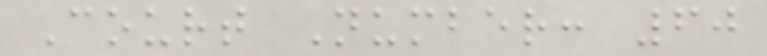Court Number: 60
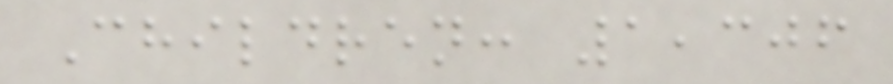Children: 1,306
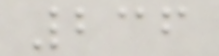236
